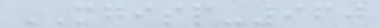MGISP-960
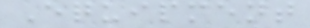Equipment
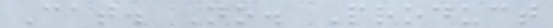Cat. No. Product
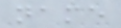name
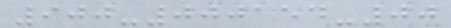900-000154-00
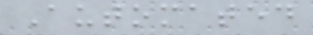Automated
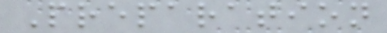Preparation
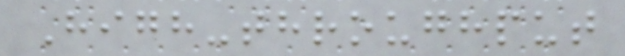High-throughput
